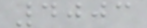4003
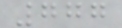777
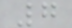7
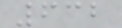632
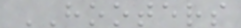HOOTERS
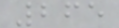265
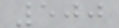500
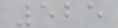525
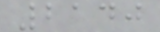2140
